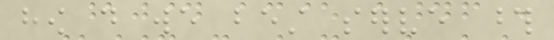how do we best serve those
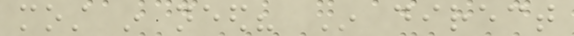most in need? In direct
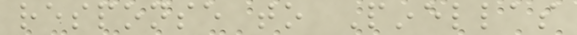response to Pinellas
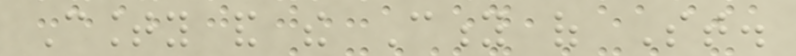County and the City of St.
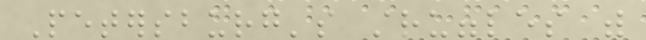Petersburg's struggles with
